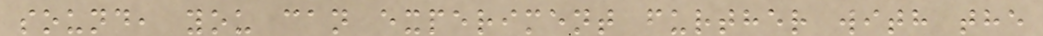sound, you can experiment further with the
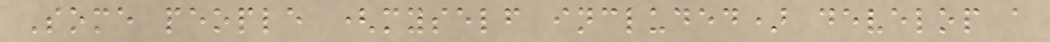Some people (myself included) develop a
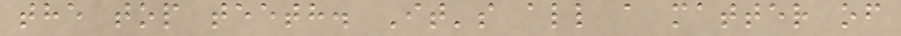the top teeth. It's all a matter of
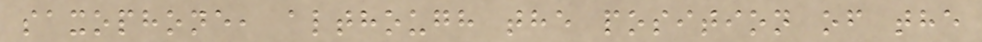saxophone, although the position of the
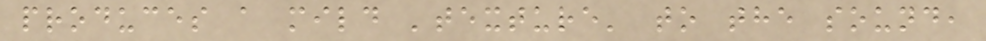produces a mild 'texture' to the sound,
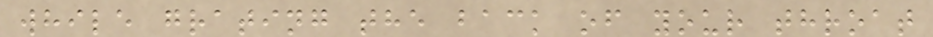while grating the back of your throat
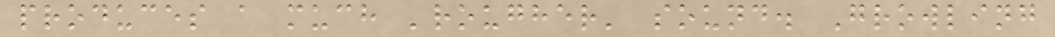produces a much 'rougher' sound. Growling
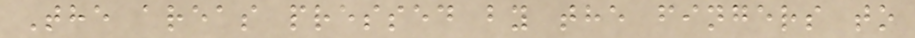The areas pressed by the fingers to
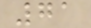71
